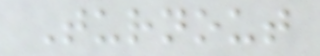Turnout
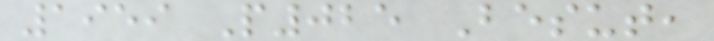1959 P025 Besut,
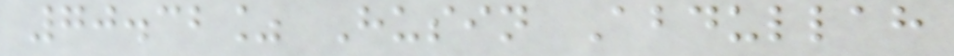70.32% Husin Abdullah
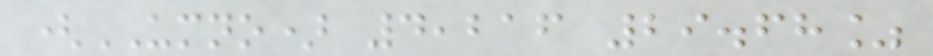(UMNO) 4,216 29.68%
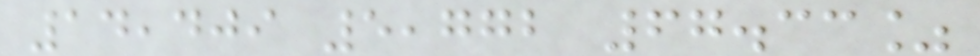14,409 5,772 67.33%
